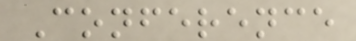Conference
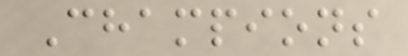Champions
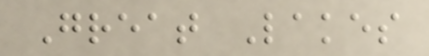Great Lakes
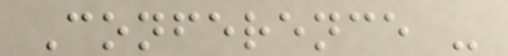Conference -
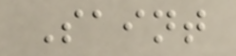Saint
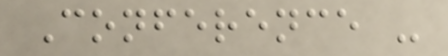Conference -
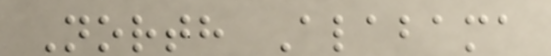North Alabama
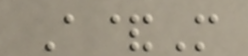A&M
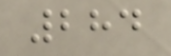284
